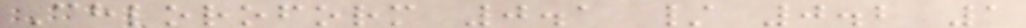Chloroform 0.1 / 0.2 1
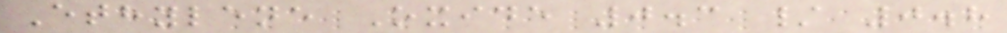Ethylene Oxide 0.3 / 0.8
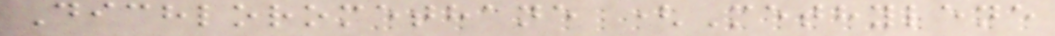Dichloromethane (Methylene
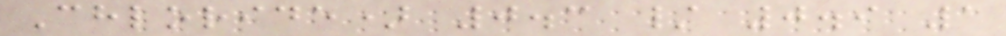Chloride) 0.3 / 0.9 1
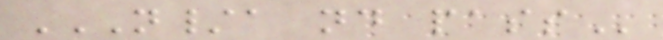N/A ND PASS
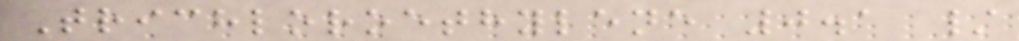Trichloroethylene 0.1 /
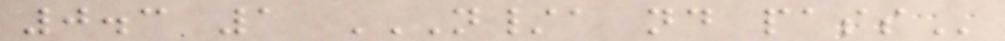0.3 1 N/A ND PASS
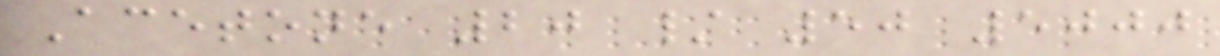Acetone 20 / 50 5000
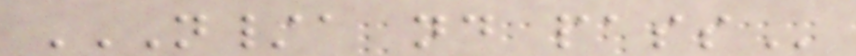N/A ND PASS
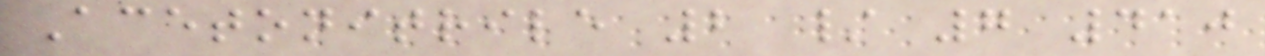Acetonitrile 2 / 7 410
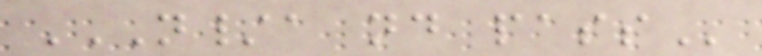N/A ND PASS
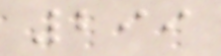299
